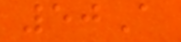50A
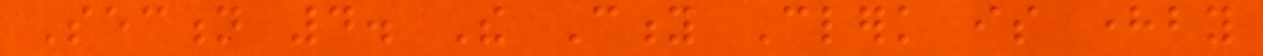Section 4. The City Clerk is hereby
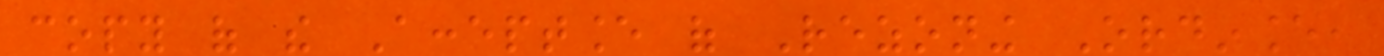copy of the Acceptance of Rezoning Ordinance,
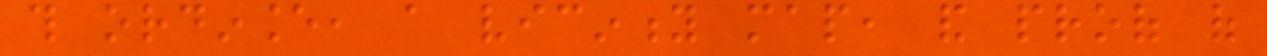this ordinance, a vicinity map, and proof of
